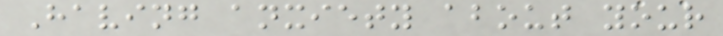Having anxiety about your
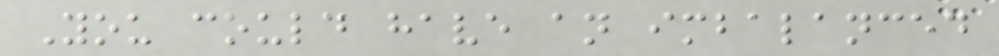You could have an imbalanced
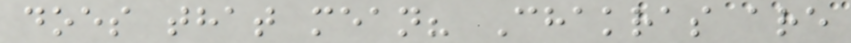does that mean? Chakras are
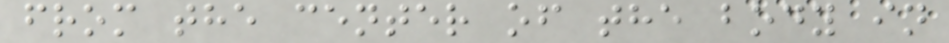from the center of the body in
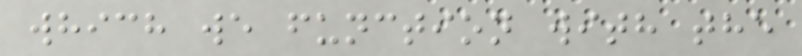which we function with the
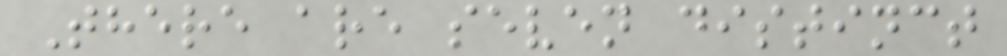There are seven distinct
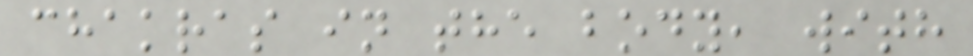chakras in the body, with
